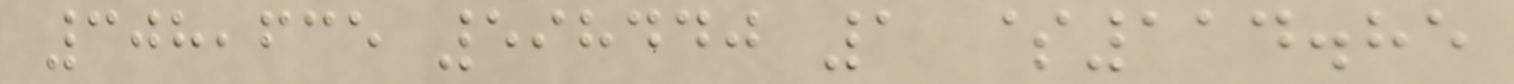308,635 598440 1 $114.85
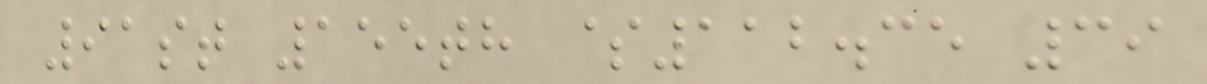91st 155th $112.35 39
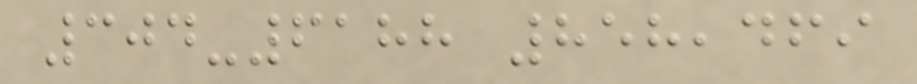304-6188 858,469
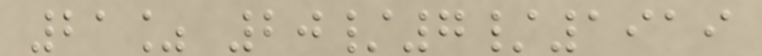21% 20/7/1919
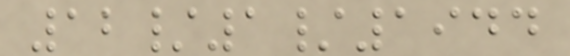12/1/1944
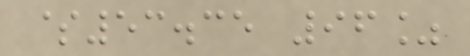$53.35 96%
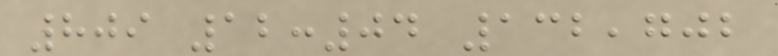809 12:04 132,702
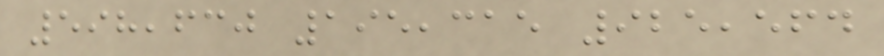598,630 195,315 925,564
